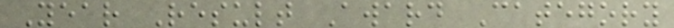Year Result Award Category
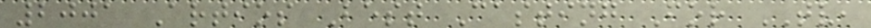2001 Artios Best Casting For TV,
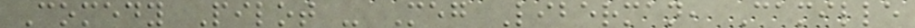Comedy Pilot - Meg Liberman, Camille
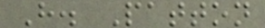H. Patton
